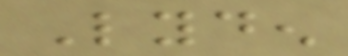Lyden
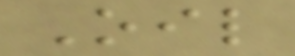Oil
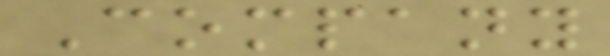Company
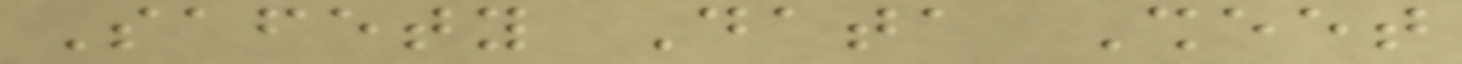Safety Data Sheet
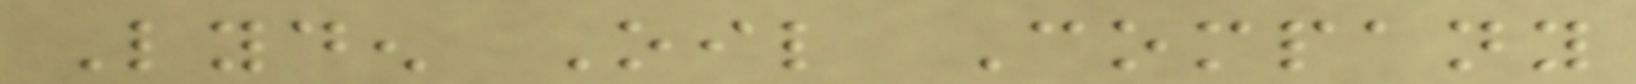Lyden Oil Company
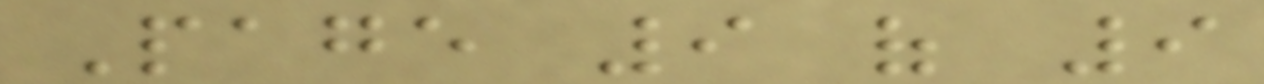Page 9 of 9
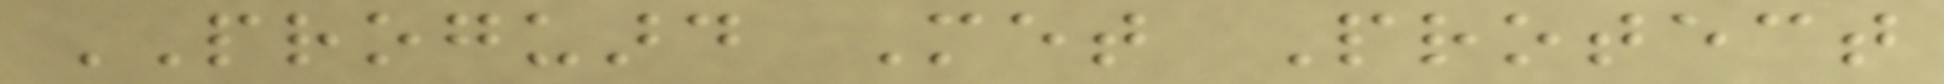PROGUARD Met Protect
